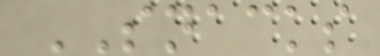SNACKS
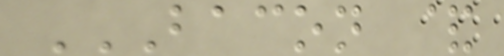BACON &
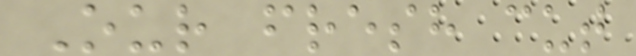Our fresh cut
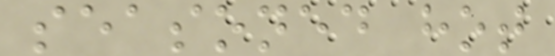seasoned hot
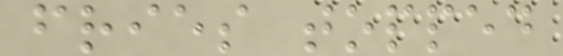fries topped
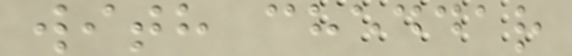with cheddar
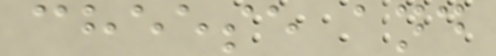cheese and
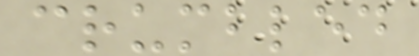crumbled
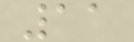11
